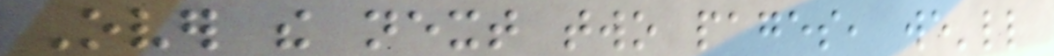Over the next two pages, we'll
